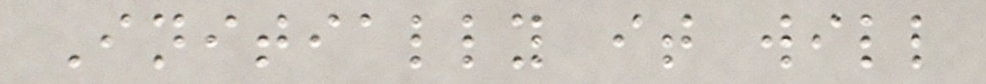Initially it will
